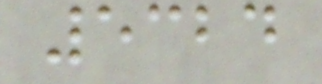5324
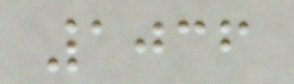1036
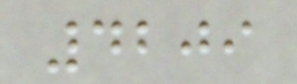4209
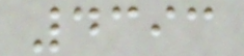4393
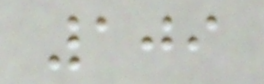109
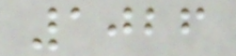1026
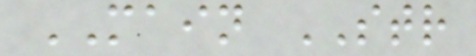MAIN STR
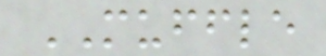MUFFLE
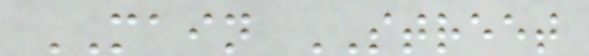MAIN STREET
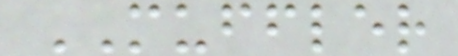MUFFLER
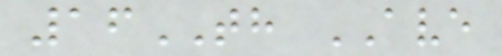16TH AVE
